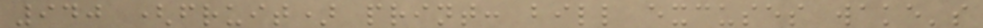940 (fruit) print: bill excuses wake's
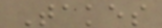Takes
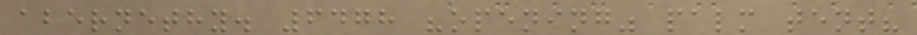abernethy. 6478 "opening" palm tent?
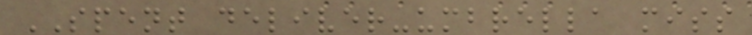SPENT deliver-umbrella miss
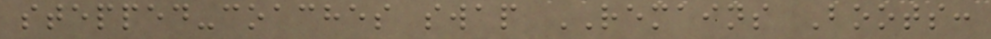stepped-coaches swap REMAINS Boots:
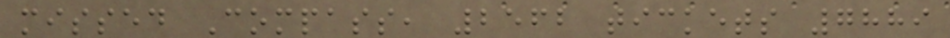missed Compass, 2562 tickets 7889
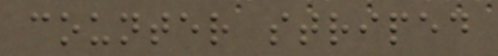counter striped
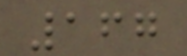167
